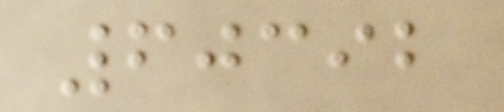60392
